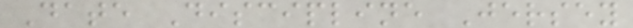Date Discipline Jersey
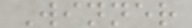Winner
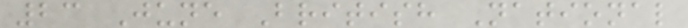23 June British National
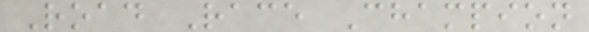Road Race Champion
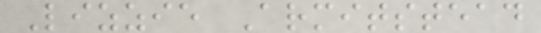Lizzie Armitstead
